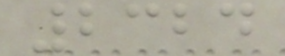2324
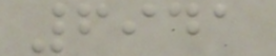6941
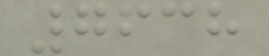7638
